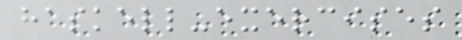haskell-exercises
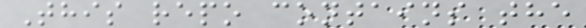This repo contains the
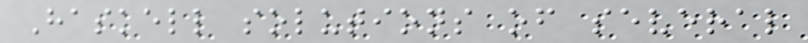Haskell solutions of several
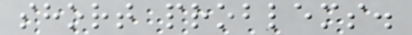short problems.
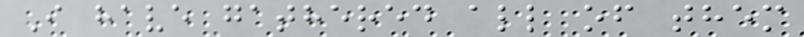I have gathered all of them
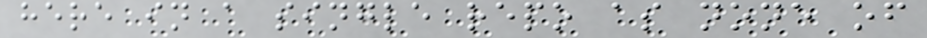here in a single repo as none of
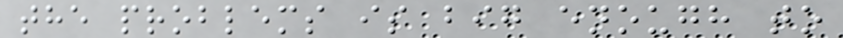the problems is big enough to
